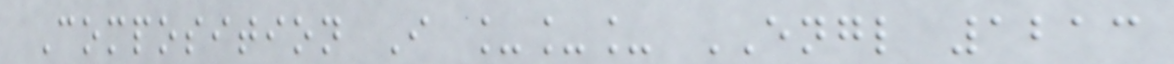Composition I ___ ENGL 1213
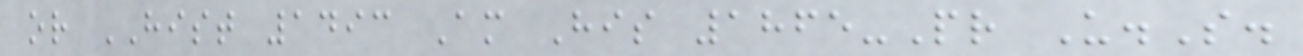or HIST 1493 Am His 1865-Pr U.S.
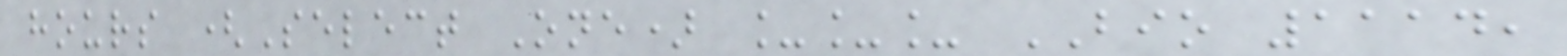hours (Select One) ___ BIO 1114,
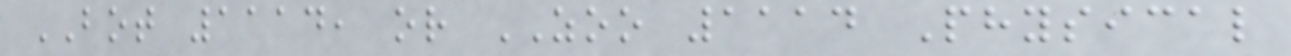BOT 1114, or ZOO 1114 Physical
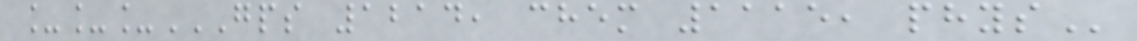___GPS 1214, CHEM 1115, PHYS
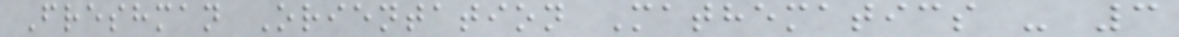Freshman Orientation Mathematics - 3
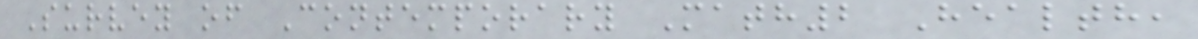Survey of Contemporary Math2 Health,
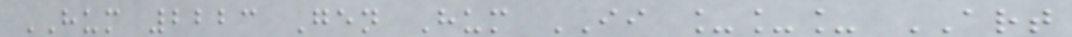HUM 2223 Gen Hum II ___ ART
